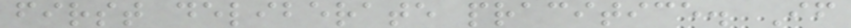first deliberate pracitice. If
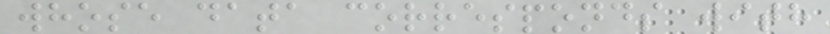whose data corresponds with
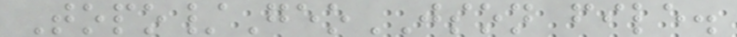Topo/GeoJSON file.
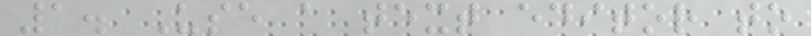1. Use a text editor to
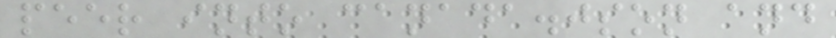peer into canada.json and
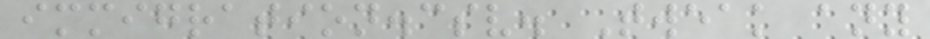immigration.csv. Tweak any
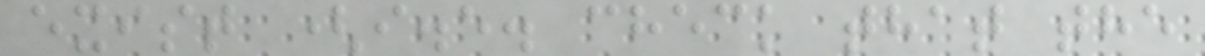exist (i.e. check that the
